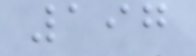197
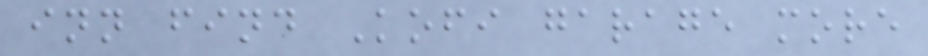inn find Kofi garage more
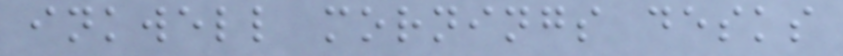inkwell mornings desks
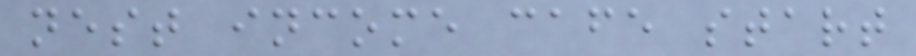nest income cafe start
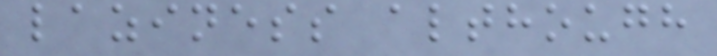laziness although
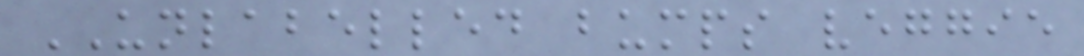UNLABELLED bumps veggie
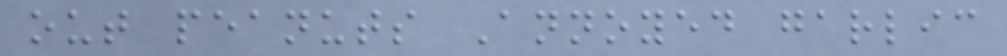out peanuts Annoyed garlic
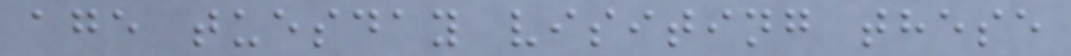age tuesday visiting these
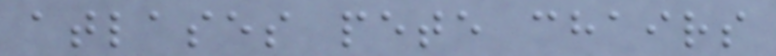atlases pete chairs
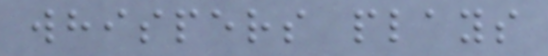whispers plays
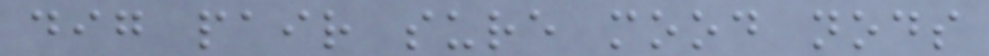dig pair sure mood nods
